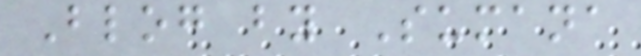Blog by Sumana
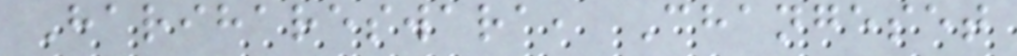Harihareswara, Changeset
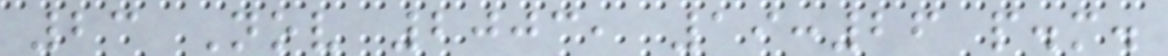23 Nov 2003, 19:26 p.m.
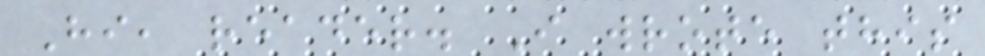Hi, reader. I wrote this
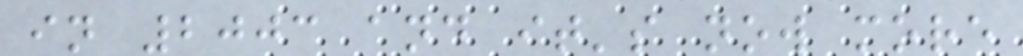in 2003 and it's now more
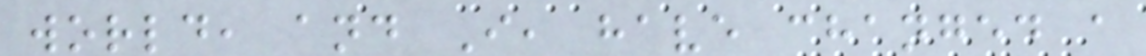world, and I, have changed a
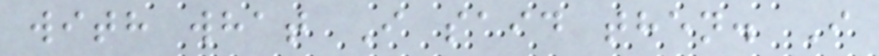with what I said then. I
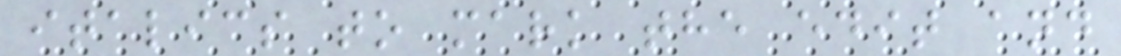italics to mark the edit and
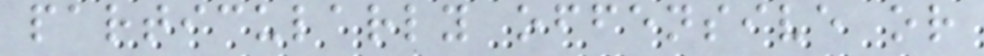particularly offensive or
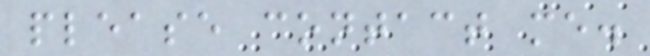please contact me.
